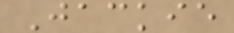Jackie
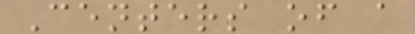Centers of a
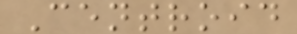Centroid
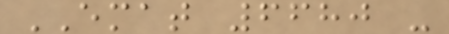EMAT 6680 -
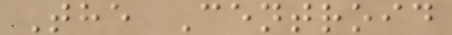The Centroid
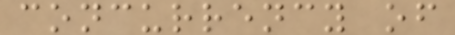concurrency of
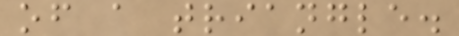of a triangle.
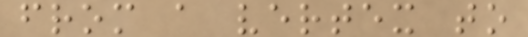from a vertex to
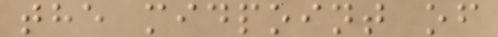the midpoint of
